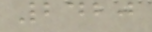2420
